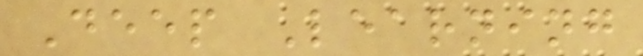Deep Learning
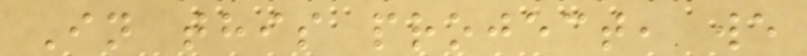In this project, we
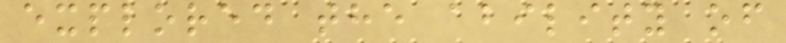explored the ability of
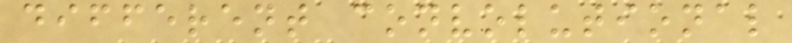different convolutional
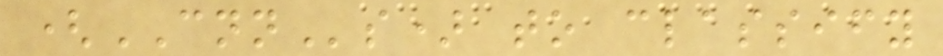(CNNs) to classify
